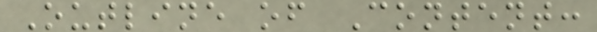Outline of Content:
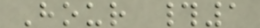Hour #1
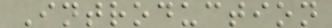Introduction
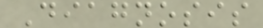Diagnosis
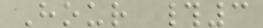Hour #3
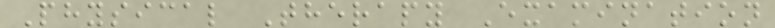Physical Therapy Examination
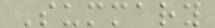Summary
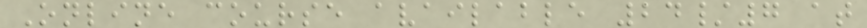Online course available 24/7 at
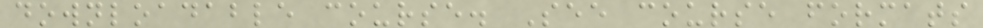downloadable course. See course formats
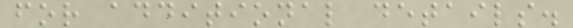for additional details.
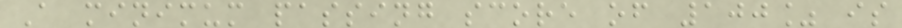A minimum passing score of 100% is
